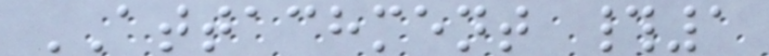ATTACHMENT #1
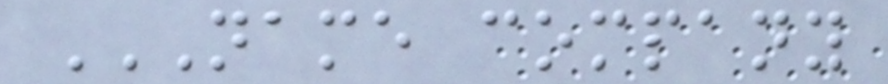NAME COMPANY
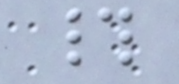#
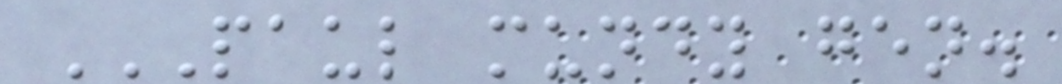PAUL MUNDY GEN.
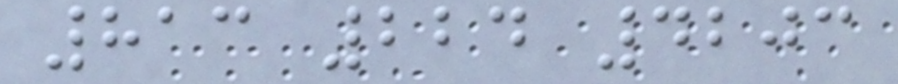813 224 4203
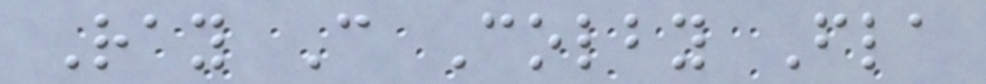Ray C Colby Fla
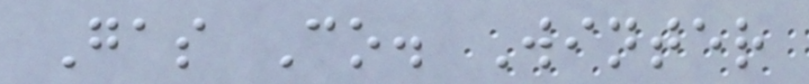Gas Co. Winter
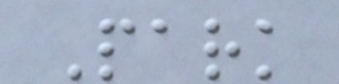Park
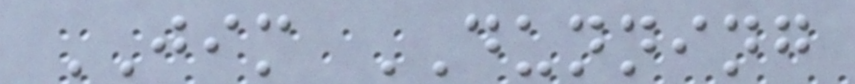JIM DUNNING
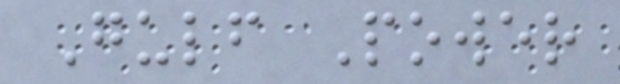Gulf Power
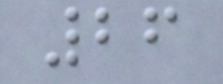26
